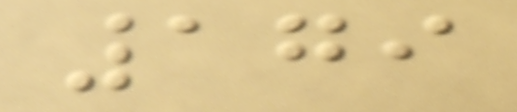179
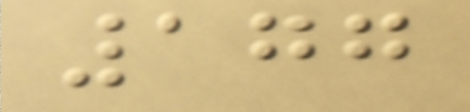177
